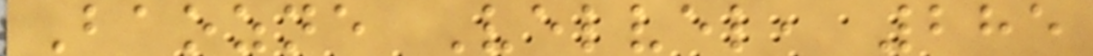Baozne Velvel, 285
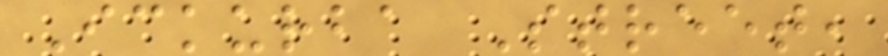Ickurba Street,
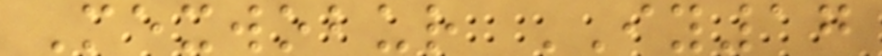Mexwobur IY17
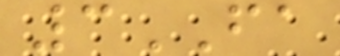3FA
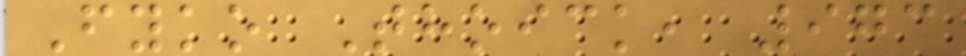Fyko Thoick, 973
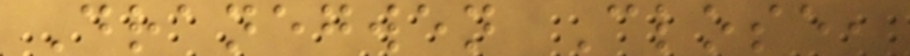Dranegwen Close,
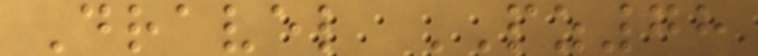Dravel PZ78
